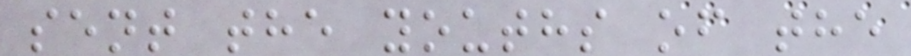sent the youths of the
